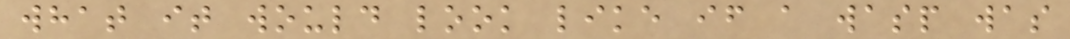what it would look like if a wasp was
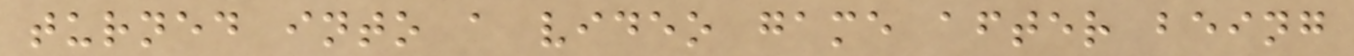turned into a video game after being
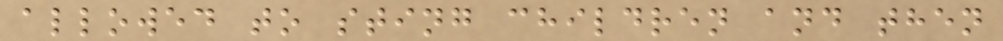allowed to sting children and then
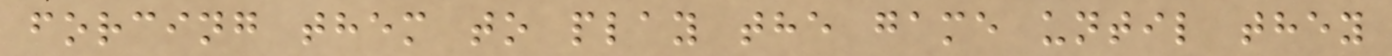forcing them to play the game until they
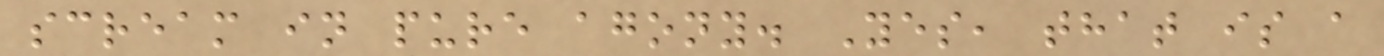scream in pure agony. Yes, that is a
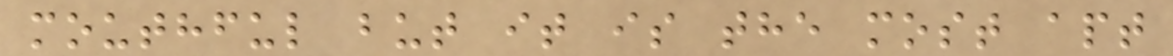mouthful but it is the most apt
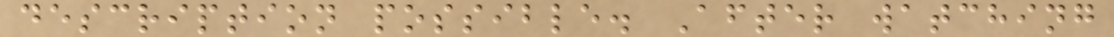description possible. After watching
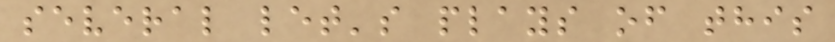several let's plays of this
